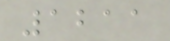1211
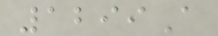1299A
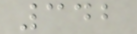342
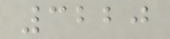3220
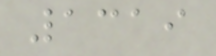1319
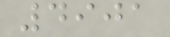4901
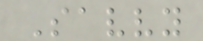Savvy
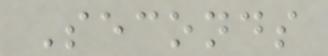Seconds
